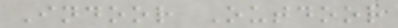Indoor Outdoor
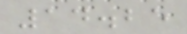14.25
